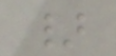}
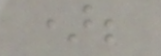);
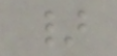}
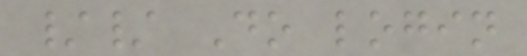// Do login
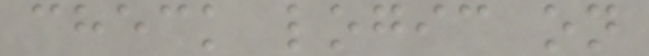check logic on
